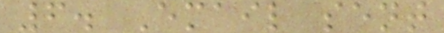6. Email sent
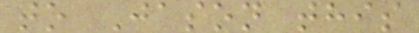to Jason this
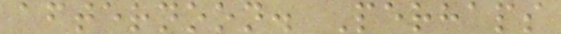afternoon. Perhaps
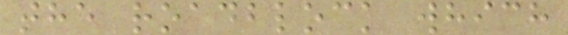the roadblock which
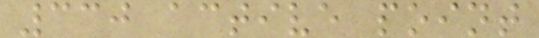330 active point
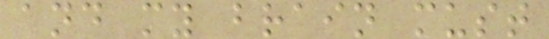and my brain must
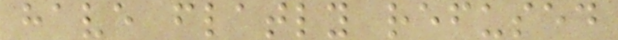have flatly refused
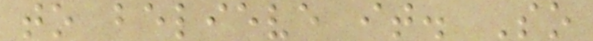to believe it. So
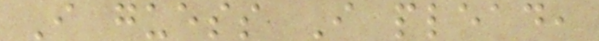I guess I plead,
